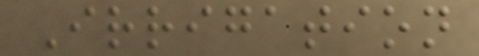Irrigation
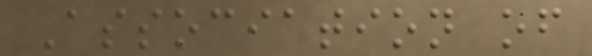Association of
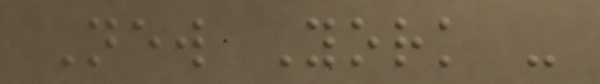New York -
